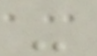-
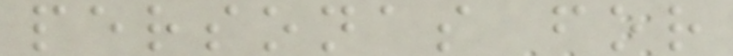personas for
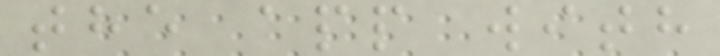the app with
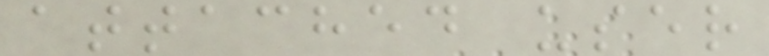attached user
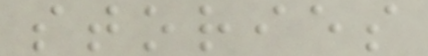stories
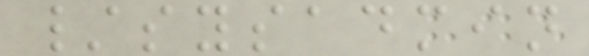/sysadmin
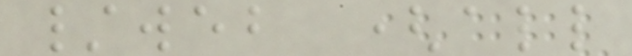/web (all
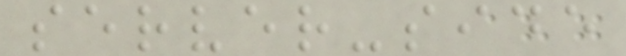server-side
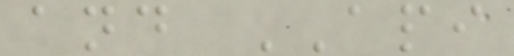and API
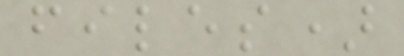files)
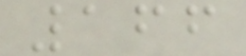166
